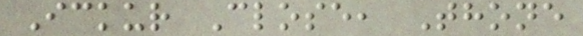Ickur Close, Thone
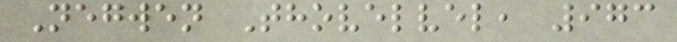Negwen Thovelvel, 973
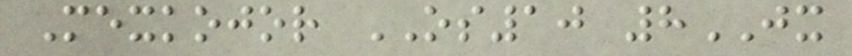Mexkojor OS10 8JX
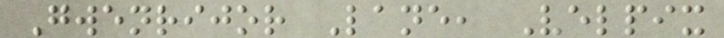Gwenrijor Lane, Velpix
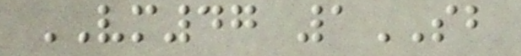VM47 1SB
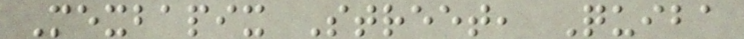Mexbapix Street, Quiba
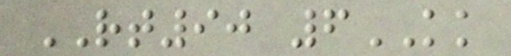RT90 6KK
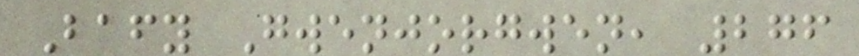Bafy Gwenjorgwen, 276
